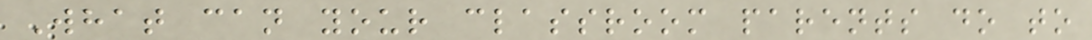What can your classroom parents do to
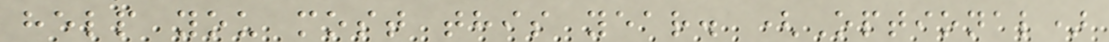help you most this year. (Optional)
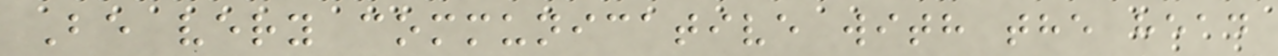Be very communicative with the head
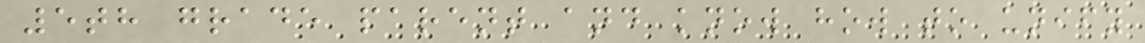5th grade parent and know how to unify
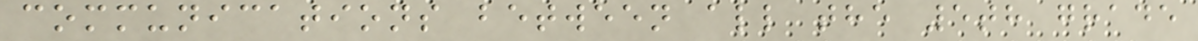communications between all the 5th grade
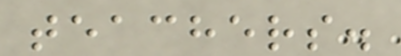teachers.
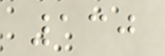130
